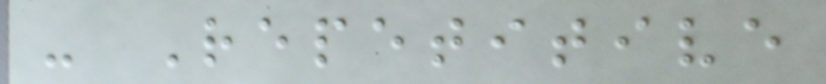- Repetitive
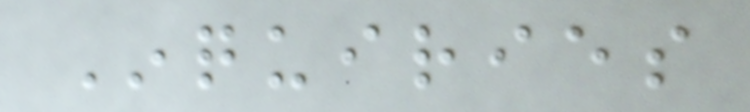Inquiries
